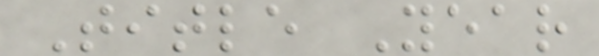Title Year
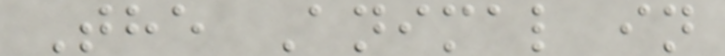The Animal in
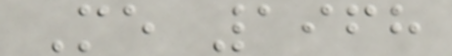Me 1968
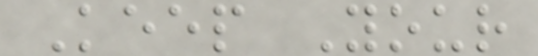Keep Your
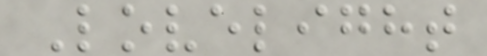Lovelight
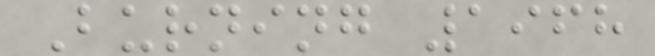Burning 1968
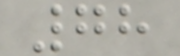78
